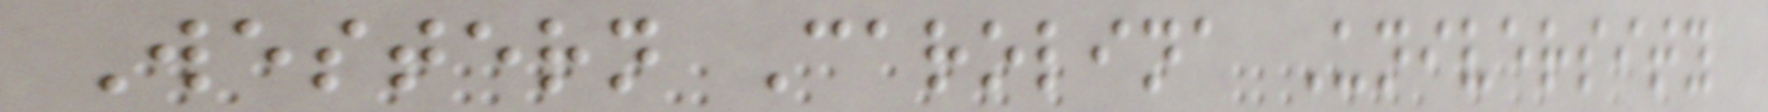Western Carolina University
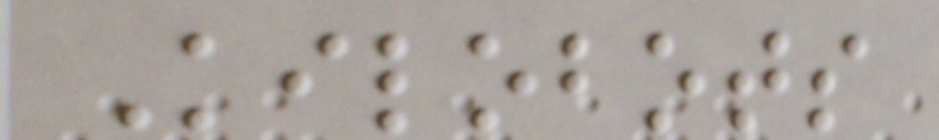Kilobots
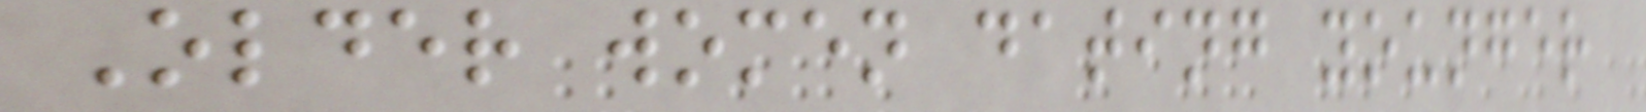Older women dating younger
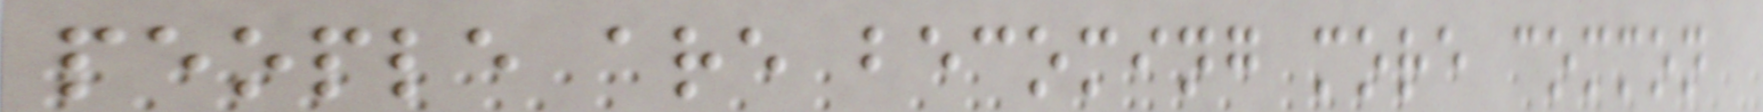people are becoming more common
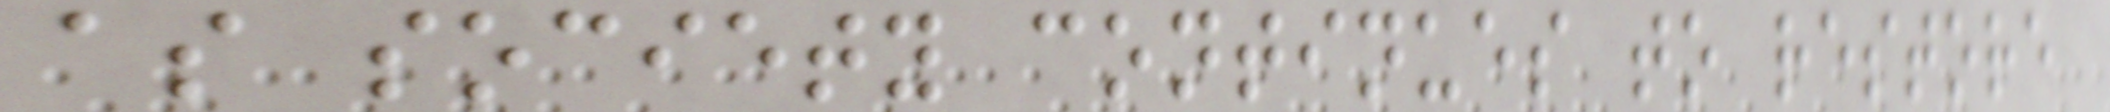as society continues to restore
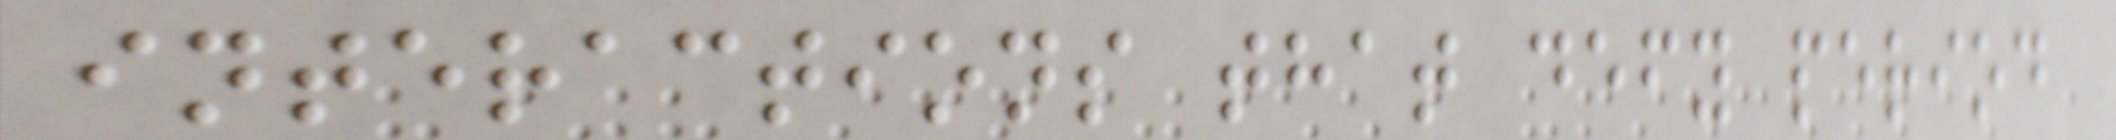interactions that defy period
